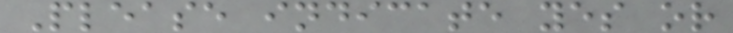Please indicate yes or
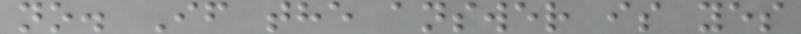no. If the answer is yes
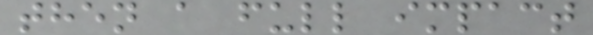then a full impact
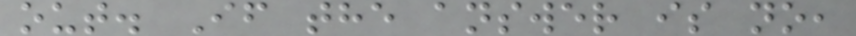out. If the answer is no,
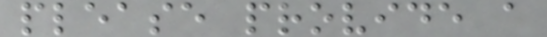please provide a
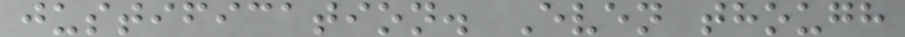justification. Even though
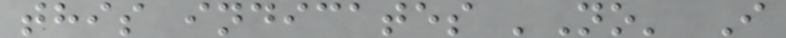this indicates 'No' I
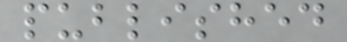published
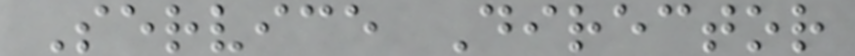Service Director
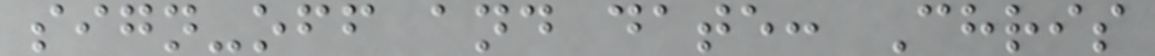sign-off and date: Chris
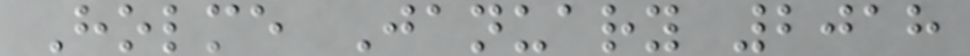Holme January 2018
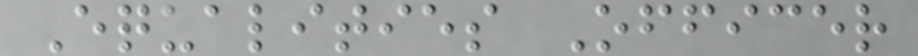Equalities Officer
